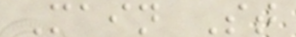Main St
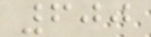600
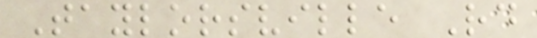Taylorsville Rd
